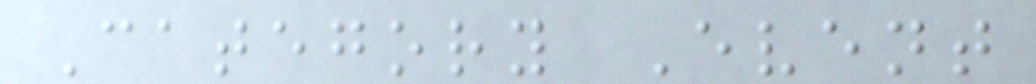Category Event
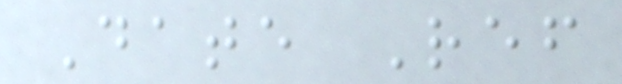Date Ref
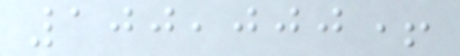100,000+
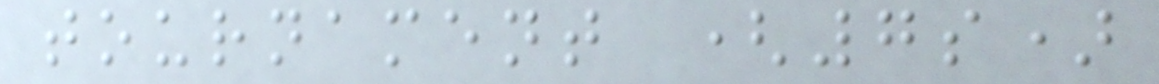tournament (7s)
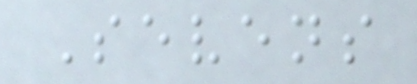Sevens
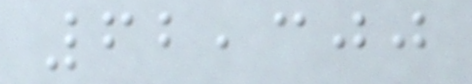62,300
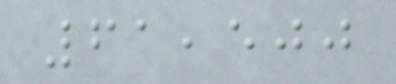61,500
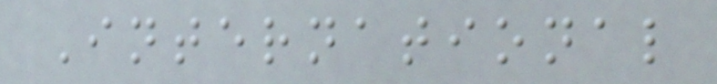International
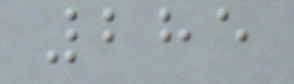285
